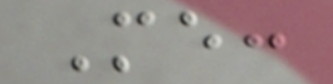Me:
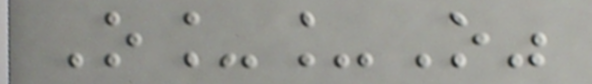O__O"
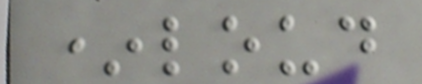*loud
